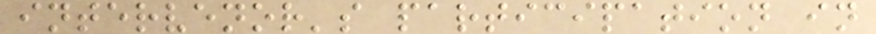intervenor's participation in
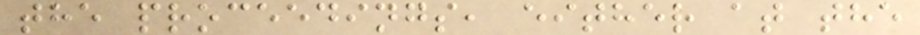the proceedings, either at the
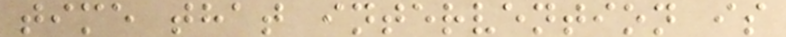time that intervention is
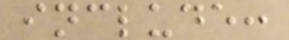include:
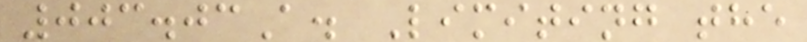003.03A. Limiting the
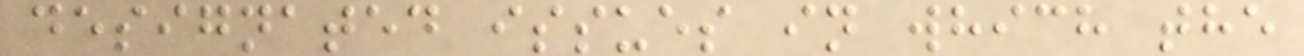designated issues in which the
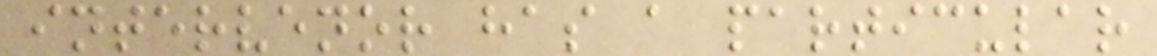intervenor has a particular
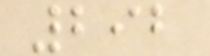292
